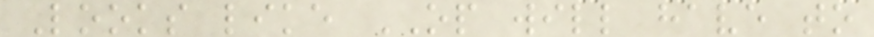Looks like OP will have to
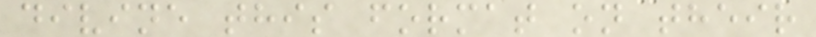divine this format on their
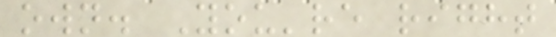own. You're right
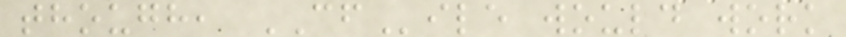though, CFile would work
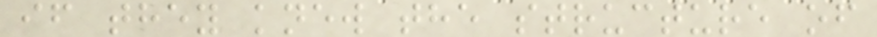if they knew the structure of
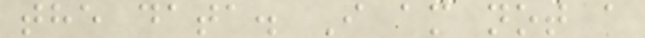the data. I am not a
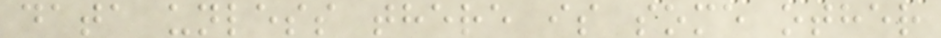data unless there is some other
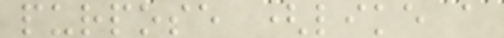purpose (like a
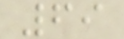69
